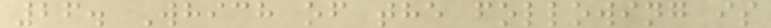26. Which of the following is
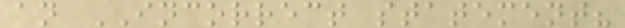an INCORRECT statement?
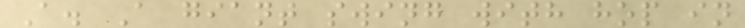A. A giant swing with hop in
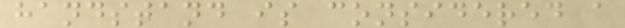handstand is considered a
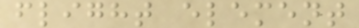flight element
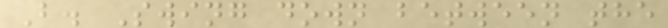B. Swing down between the
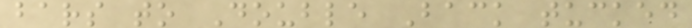bars to Double Back tucked
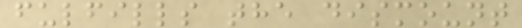fulfills the dismount
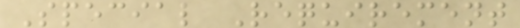Special Requirement
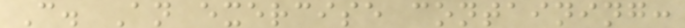C. An exercise containing:
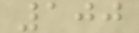100
